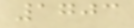1703
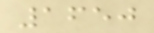1650
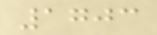1703
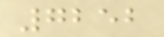7252
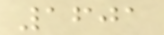1601
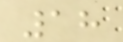18
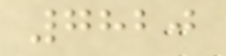7820
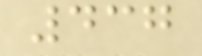437
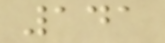141
